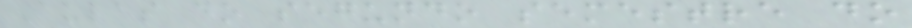Aulas do segundo semestre do
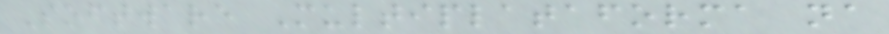Software Multiplataforma na
